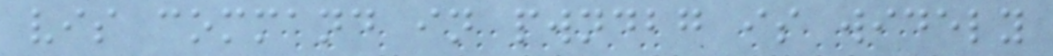vis command in pwndbg is widely
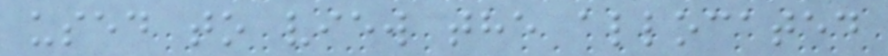used to view the allocated
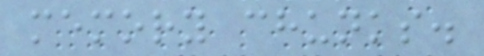memory chunks.
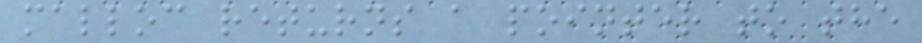malloc returns a pointer to the
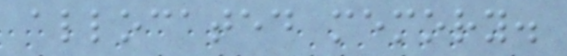allocated memory.
